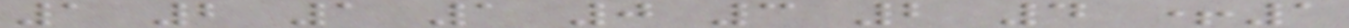1 2 1 1 0 3 2 4 +1
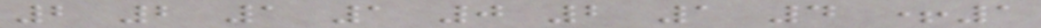2 2 1 1 0 2 1 4 +1
